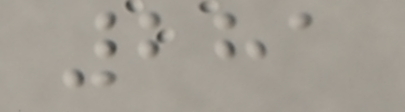281
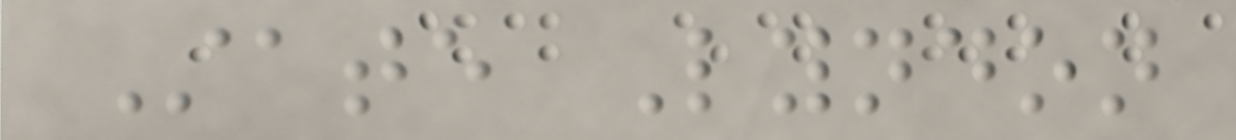State Lyndon
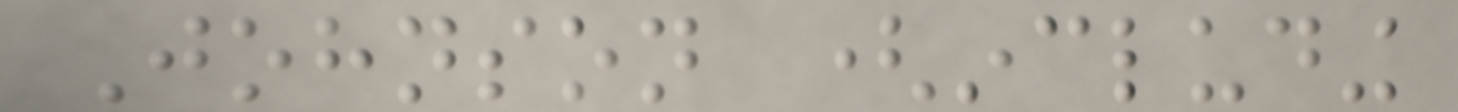Johnson (including
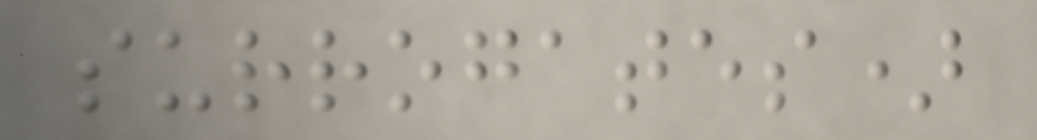surrogates)
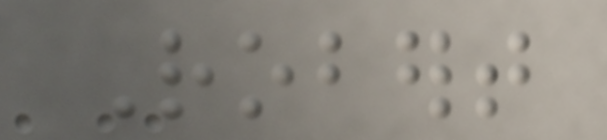Robert
